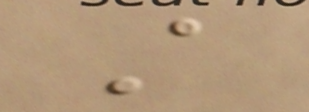A
